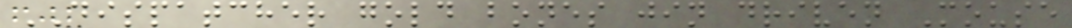DISPATCHER gold bones jin driven Mouse
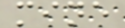mine
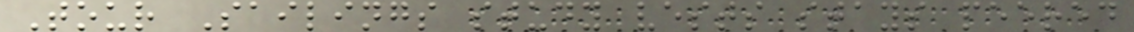Tour Sailings study vests stays peered
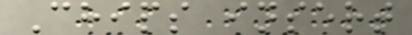Chips insert
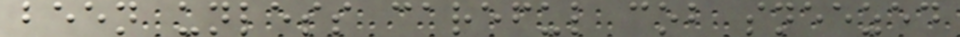been unless careful cob sneezed
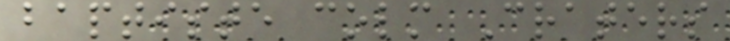baptiste colm Craters
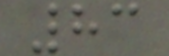83
